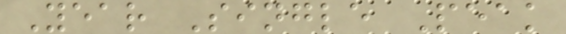Year Single Peak
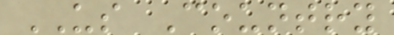US Country
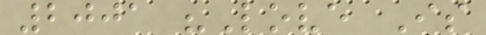2001 "Love Is
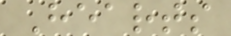Hearts
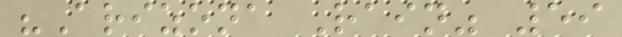"Arizona Rain" 59
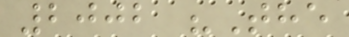2002 "The
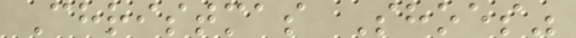Christmas Shoes"
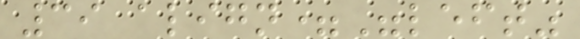39 align="left"
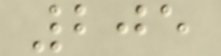205
